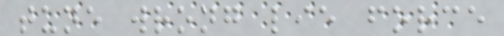tune wrong lie force
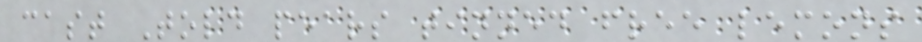cast Told pears tinned free lemons
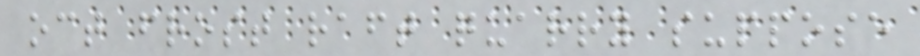oct frost raft quarry suppose
